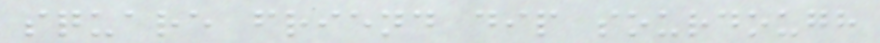square friend dip sourdough
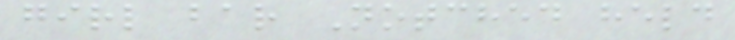girl bar Notched held
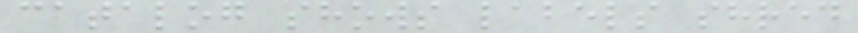catalog shows labels shred
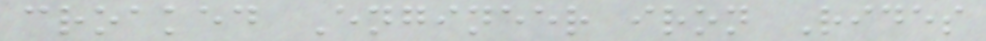croaked Engineer iron Rides
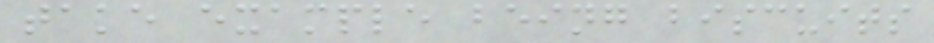take example being biscuits
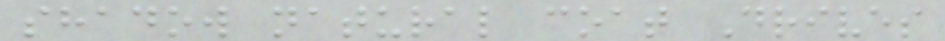shadow natural coat Drives
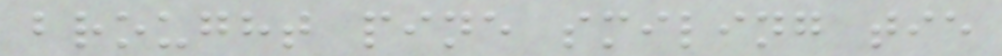brought pine smiling tie
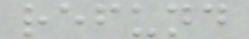refund
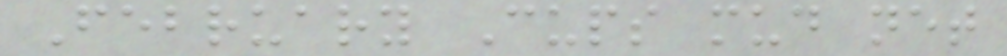February Cups mud net
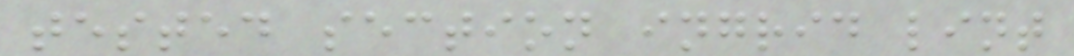tested section ingrid lint
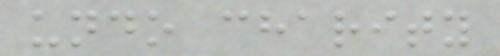undo charity
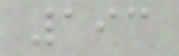193
